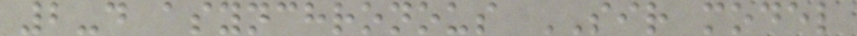2-d asynchronous SIR model
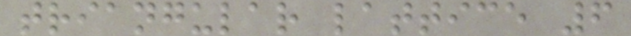triangular lattice 6
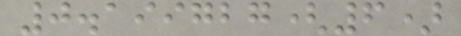0.199727(6)
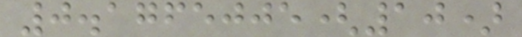0.1765005(10)
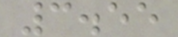3.55
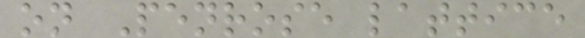on Penrose lattice
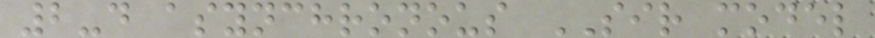2-d asynchronous SIR model
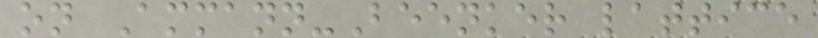on Ammann-Beenker lattice
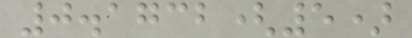0.1732(5)
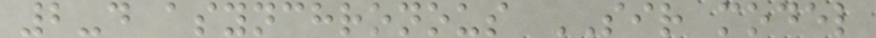2-d asynchronous SIR model
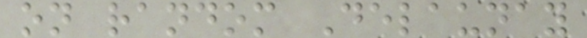on random Delaunay
